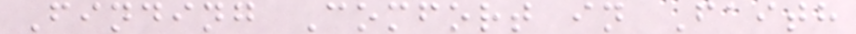Finding Comfort in Faith
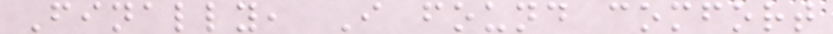Finally, I found comfort
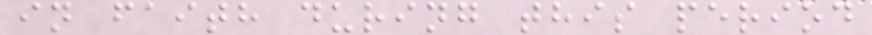in faith during this period
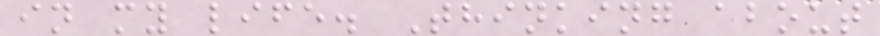in my life. Thinking about
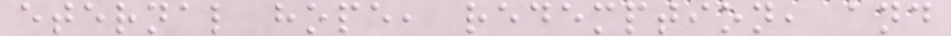eternal hope, redemption, and
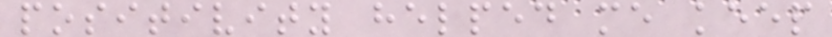positivity helped me keep
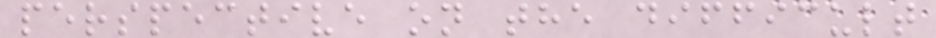perspective on the difficult
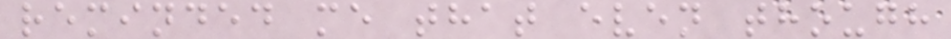reminded me that even though
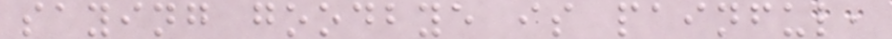saying goodbye is painful,
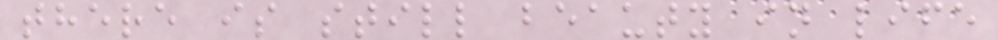there is still beauty in life
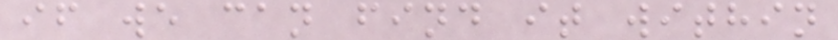if we can find it within
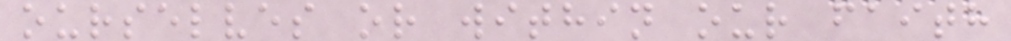ourselves or within our faith
